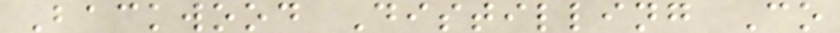Backwood Distilling Co
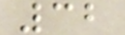32
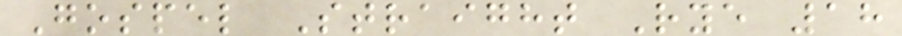Gospel Straight Rye 18
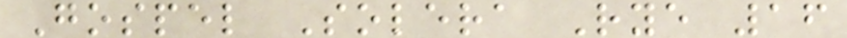Gospel Solera Rye 16
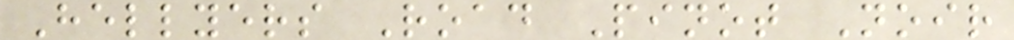Hellyers Road Pinot Noir
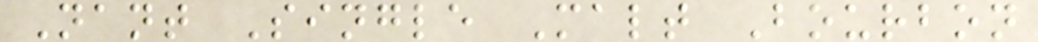Nant Single Malt Bourbon
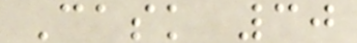Cask 30
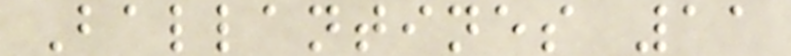Ballantines 11
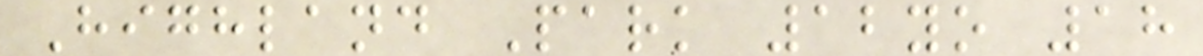Highland Park 12yo 18
